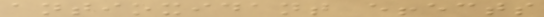antioxidant effects
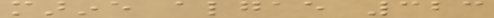marine algae 323
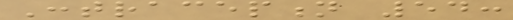Contraception 54:
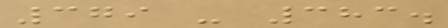379 - 383.
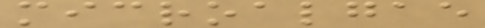microalgae
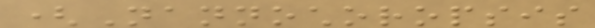(Nannochoropsis
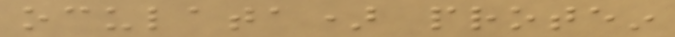oculata) protein
